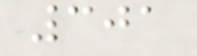301
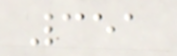351
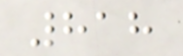818
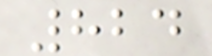824
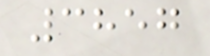3857
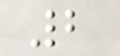2
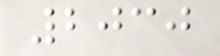2030
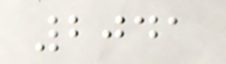2041
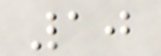10
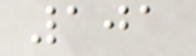101
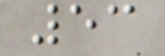53
